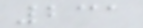231
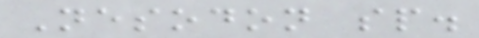Nesodon sp.
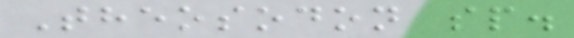Theosodon sp.
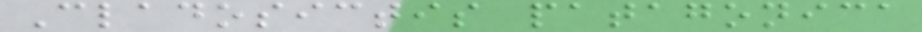Cladosictis patagonica
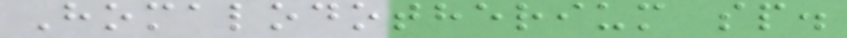Homalodotherium sp.
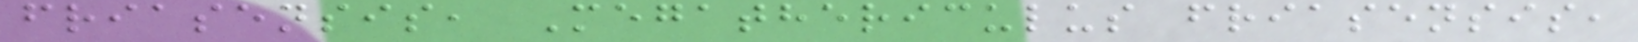friasensis, Megathericulus friasensis,
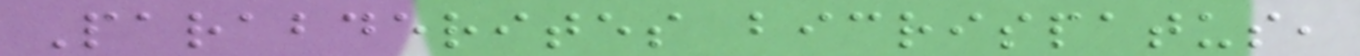Parabderites bicrispatus,
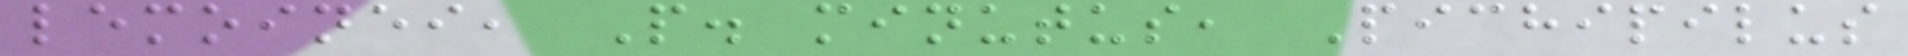lemoinei, P. minutus, Pichipilus
